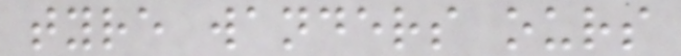tyre wanders ours
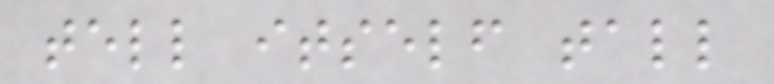tell itself tall
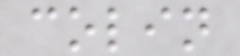colin
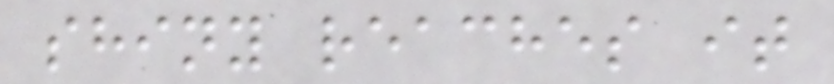shiny reaches it
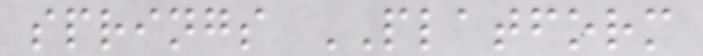springs PLATFORM
